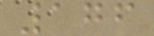176
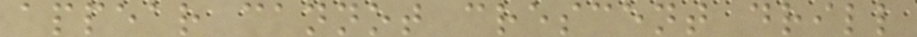appear cannot crescent drill
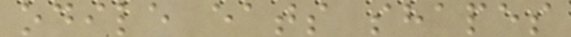odile eats shapes
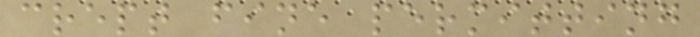crept fine permitting
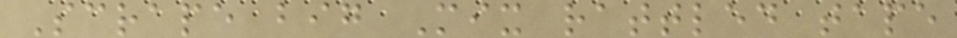Scrape big Mix rattled tape
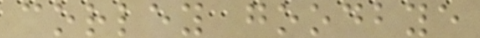corley goodbye
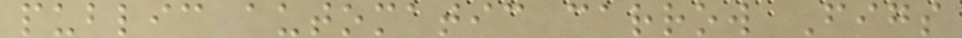public automatic carrow Figs
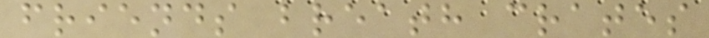friends breath crates
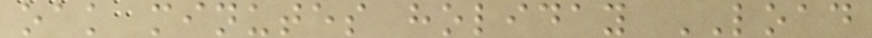oak minutes holiday LOAD
